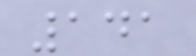141
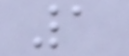1
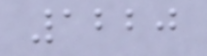1220
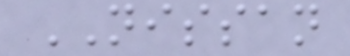NISSAN
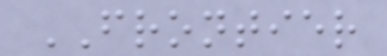FRONTIER
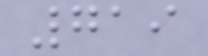719
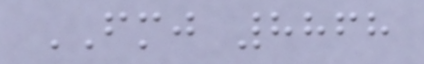FMJ 8868
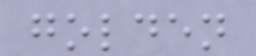golden
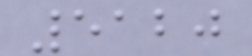5120
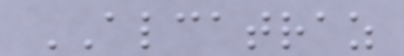ALCATRAZ
